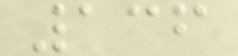136
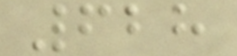628
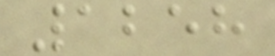1258
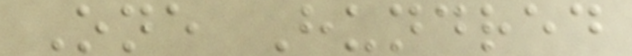One Hundred
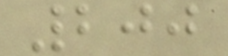200
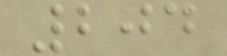204
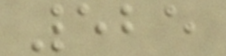525
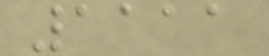1111
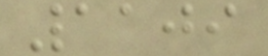1109
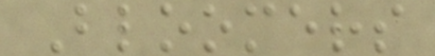Bloomers
